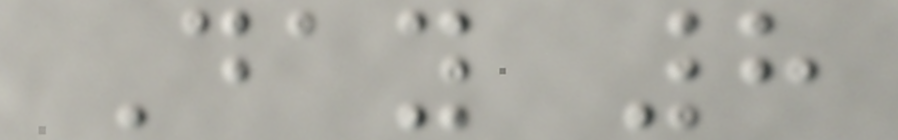Day 8
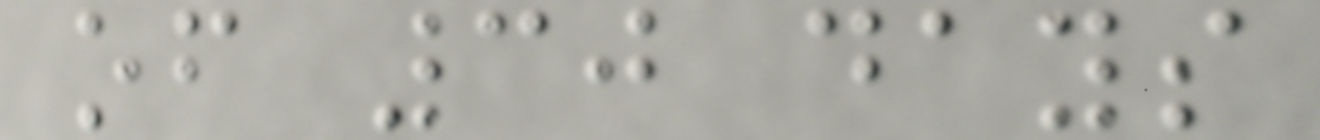of 30 days
